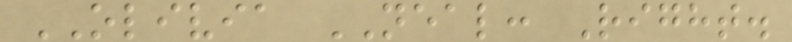OLIVIA NEAL: Right.
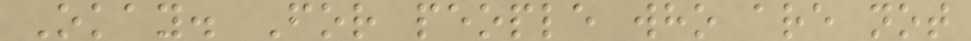Okay. For people who are not
